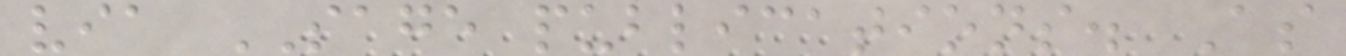via SAGE publications. As
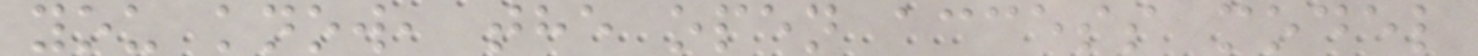you know, the open access model
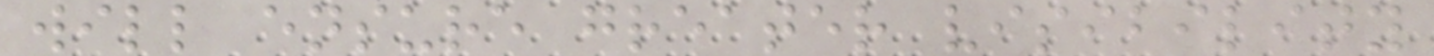will ensure greater visibility
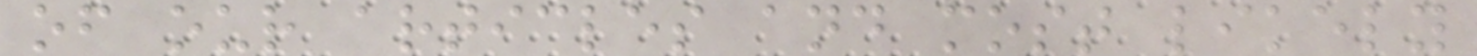of our articles and most likely
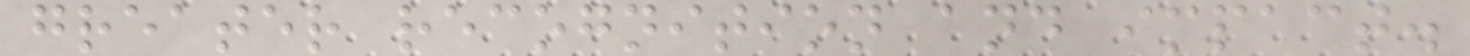greater recognition and impact.
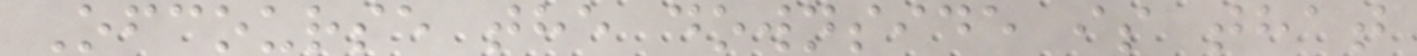Ofcourse the downside is that
